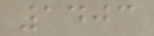1403
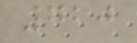720
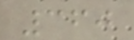360
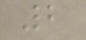2
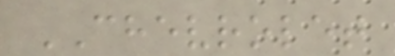CHEVROLET
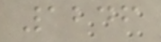1246
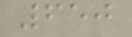650
